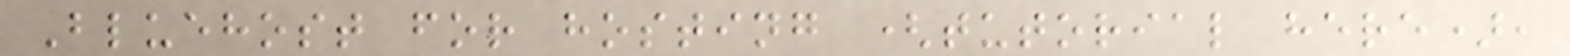Bluehost for hosting (tutorial here),
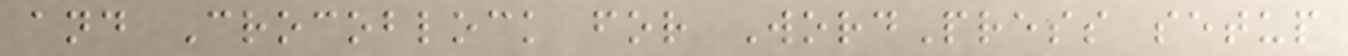and Crocoblock for WordPress setup
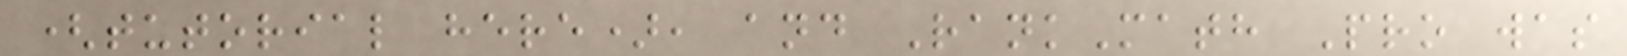(tutorial here), and RankMath Pro was
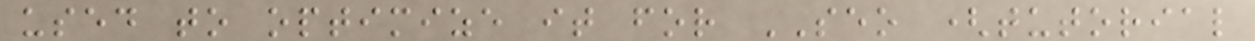used to optimize it for SEO (tutorial
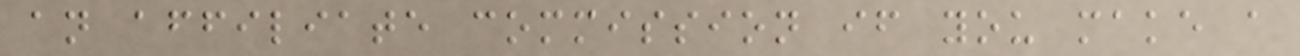an affiliate commission if you make a
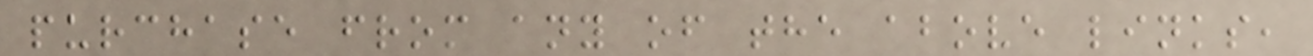purchase from any of the above links,
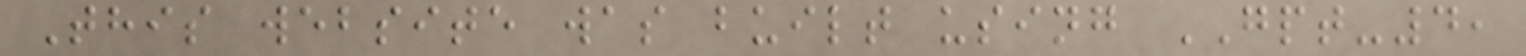This website was built using GPT-4,
